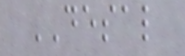DESAL
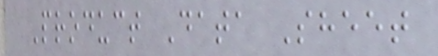Product Data Sheet
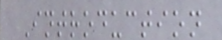Introduction
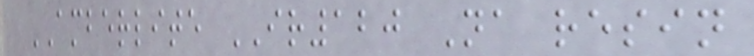AMBERLITE IR120 Na resin
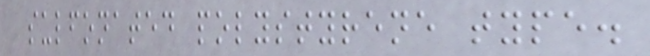sulfonated polystyrene type.
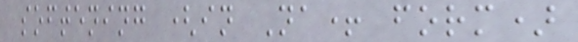softening (in Na+ form)
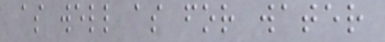as well as for water
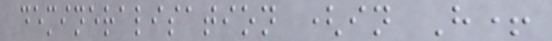demineralisation (in H+
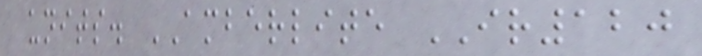units. AMBERLITE IR120
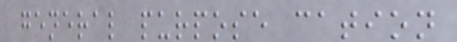general purpose cation
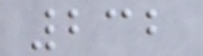232
